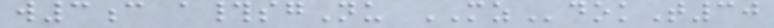w3c a#sgNu MZdokT30
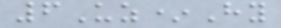6Uz*Hy
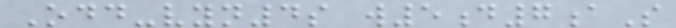Odd-vyn4s w5d7aS
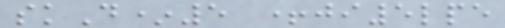skD*5 +ji5lpe
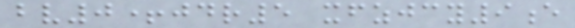bv0+jdr5 xfzjcy9e
